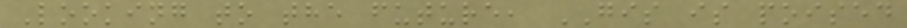Looking to the future, GIS is poised
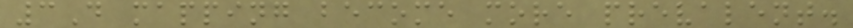3D mapping become more prevalent.
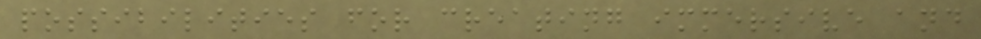possibilities for creating immersive and
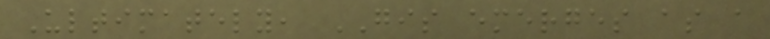Ultimately, GIS emerges as a
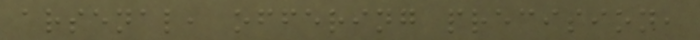arsenal, offering precision,
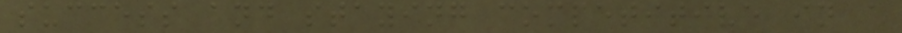success and staying competitive in a
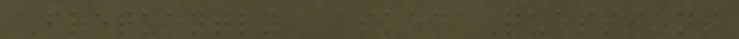Frequently Asked Questions
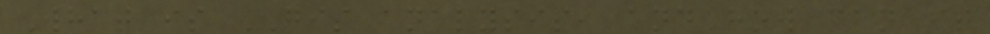What is GIS analysis, and how can it
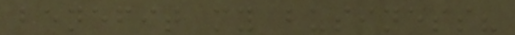benefit my business?
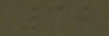30
